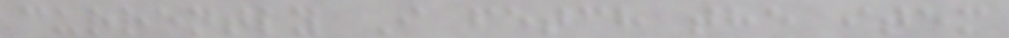currently I fetch the item
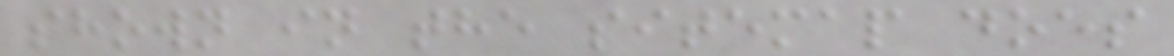shown in the sitemap does
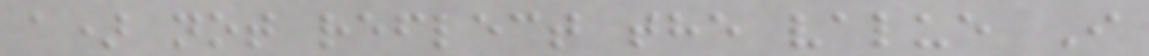a) not reflect the value I
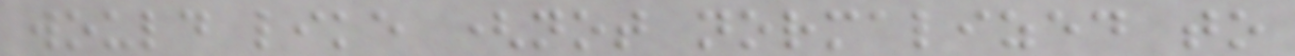would like (not normalized to
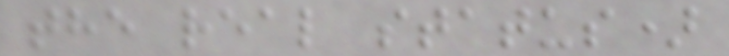the real status)
